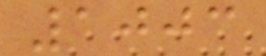1003
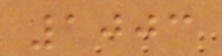1003
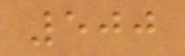500
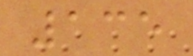135
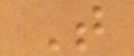T
